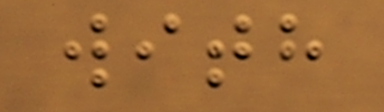with
